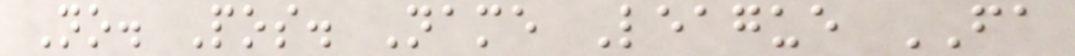No. Pos. Name League FA
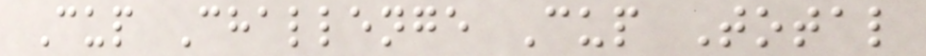Cup Challenge Cup Total
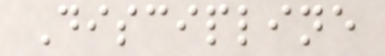Discipline
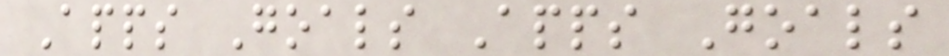Apps Goals Apps Goals
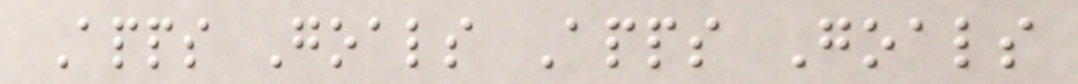Apps Goals Apps Goals
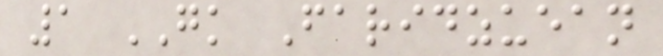1 GK Faridzuean
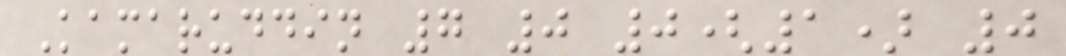Kamaruddin 7 0 0(1) 0
